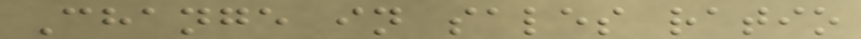Change in sales ratio
